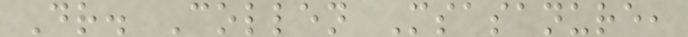Dr. Collen Msasanure,
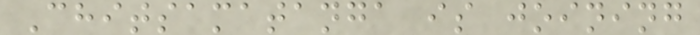Chitsamatanga is joining
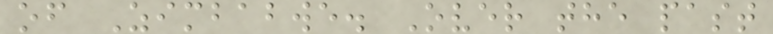of Zimbabwe. Over the past
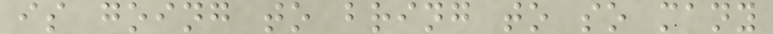is going to bring to so many
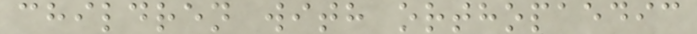children with orthopaedic
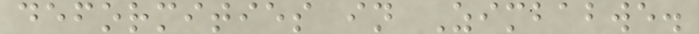deformities in Zimbabwe.
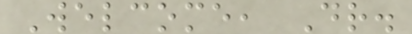Welcome, Dr.
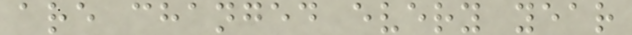are changed every year
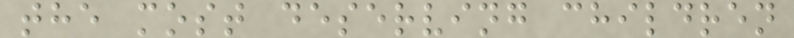the most deserving children
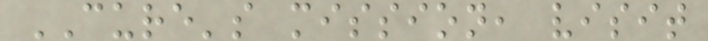CURE's mission, visit
